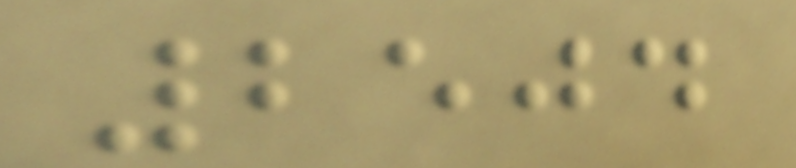2504
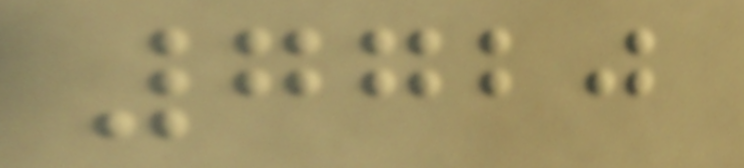7720
